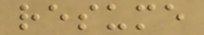resume
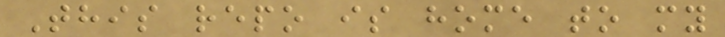This repo is home to my
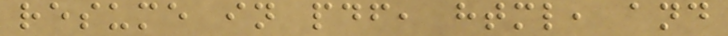resume in pdf, html, and
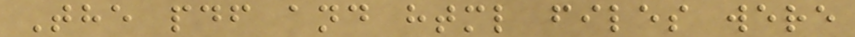The pdf and html files were
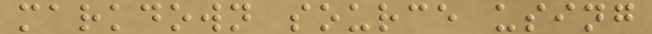markdown source using
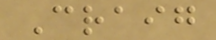Craig
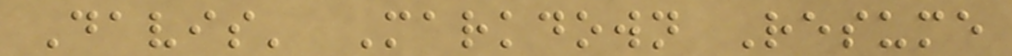Davis' Markdown Resume
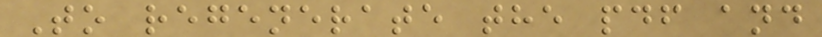To regenerate the pdf and
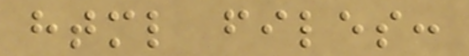html files:
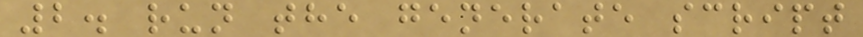2. run the generate script
